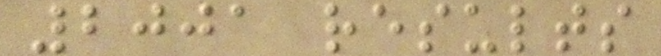2001 results
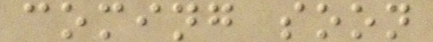coming soon
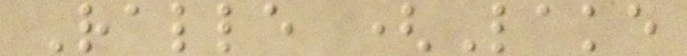Ralle (Lake
